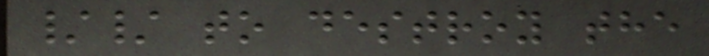// to destroy the
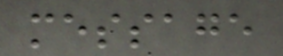message
